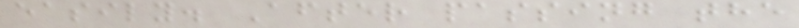easily. After passing the
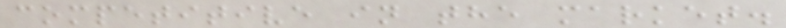competitive in the market.
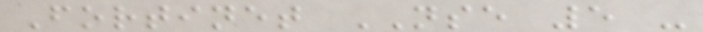Fortinet NSE 5 -
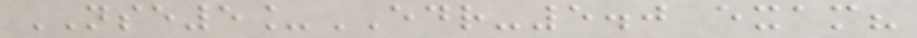NSE5_EDR-5.0 exam?
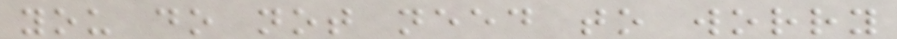you do not need to worry
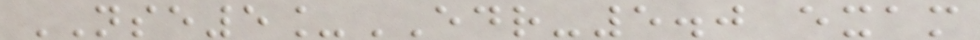NSE5_EDR-5.0 exam
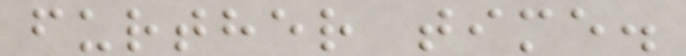further time.
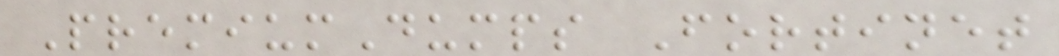PremiumDumps Fortinet
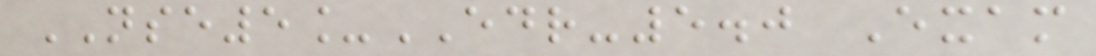NSE5_EDR-5.0 Exam
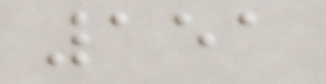151
